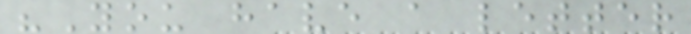"You have a letter
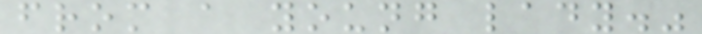from a young lady."
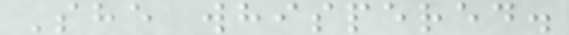She whispered.
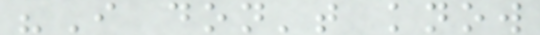"I don't know
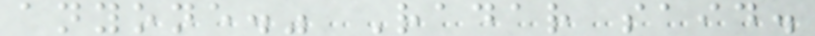anyone." Radar said.
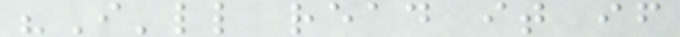"I'll read it if
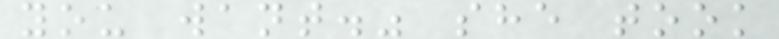you want." she took
